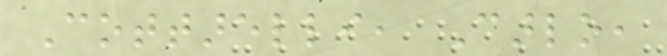Cottarelli, Carlo,
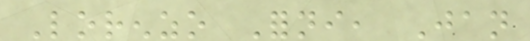Lorenzo Forni, Jan
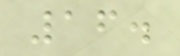16.
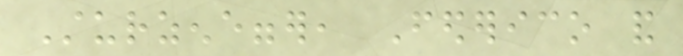Sturzenegger, Federico and
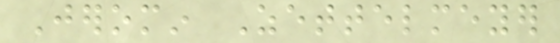Jeromin Zettelmeyer
